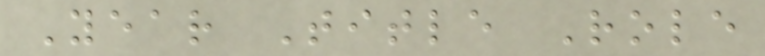Year Title Role
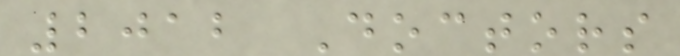2012 Doctors
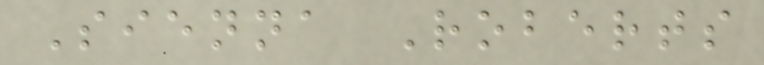Sienna Roberts
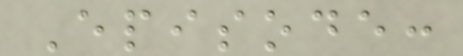Episode:
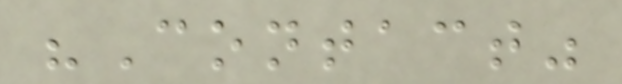"Contact"
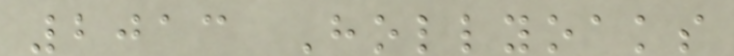2013 Hollyoaks
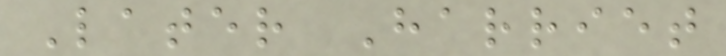Later Harriet
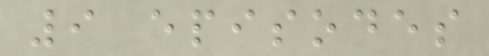9 episodes
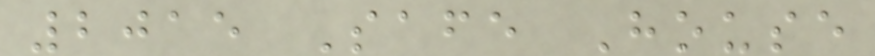2015 Safe House
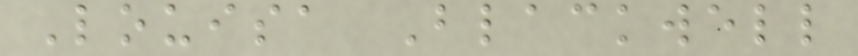Louisa Blackwell
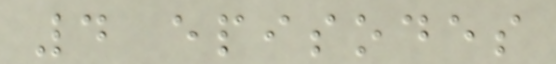4 episodes
